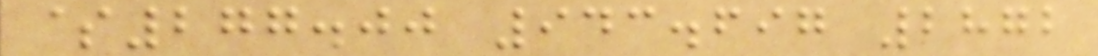$277.00 943.697 2872
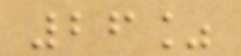26%
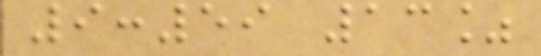9:59 13%
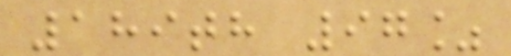189th 97%
